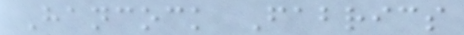Hancock Fabrics
